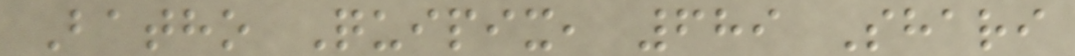Batho Quipix, 689 Shari
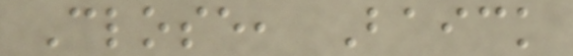Close, Baick
